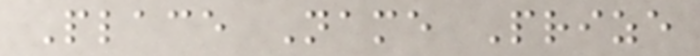Place Name Prize
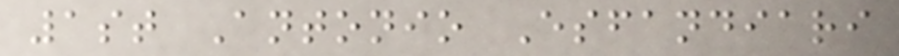1st Antonio Esfandiari
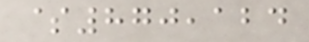$870,124
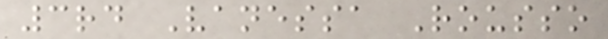3rd Vanessa Rousso
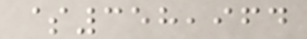$358,964
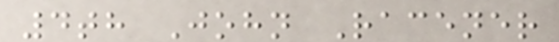4th John Racener
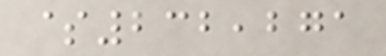$232,271
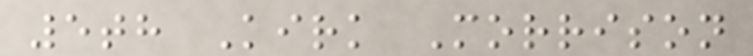5th Kirk Morrison
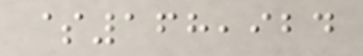$168,924
